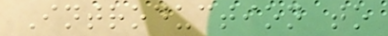Introduction to
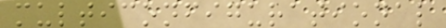multiconfigurational
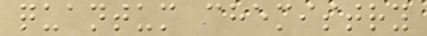quantum chemistry
